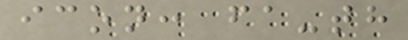icon: fa-th
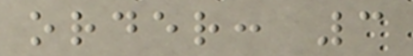order: 3
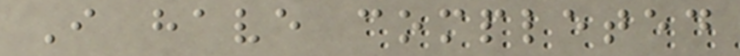I have completed
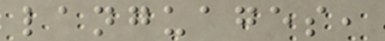languages,
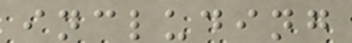including
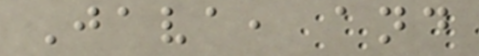Java, and
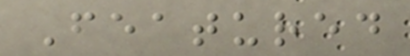Featured
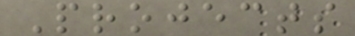Projects
